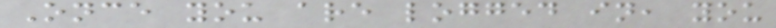Once you are logged in, you
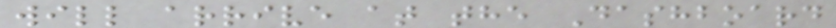will arrive at the Dashboard
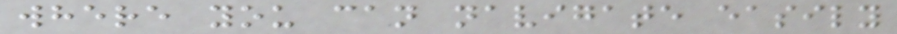where you can navigate easily
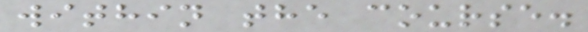within the course.
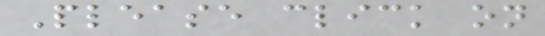Please click on
